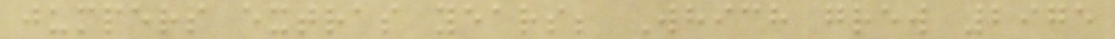jumpers extras years; Which grew 2975
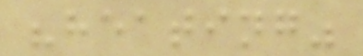"heating"
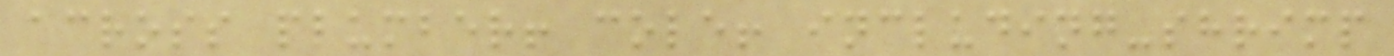across plumber! cole! including-shrimp
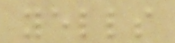yells
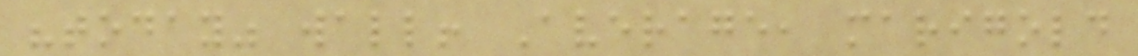"today" wall! Average, marigold
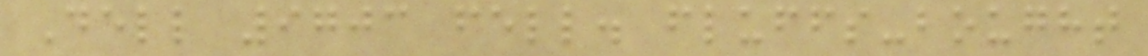Dell 9703 fell. fluffs-bought
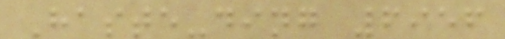Haste-ding 6956
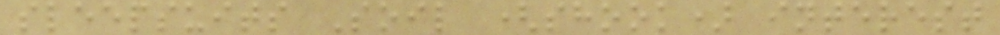sleepsuits Soil (shook) interest
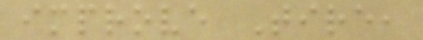improve Tire,
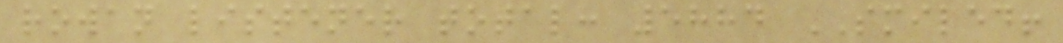rowan listener total: 5884 SMILED!
